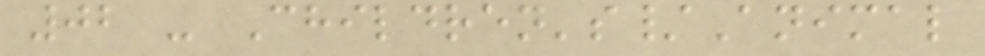02 - Children's/Animal
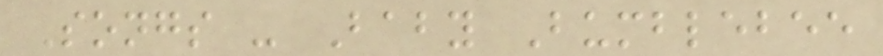Songs - Baby Bumblebee
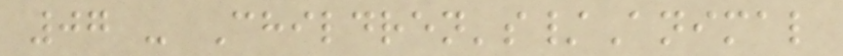07 - Children's/Animal
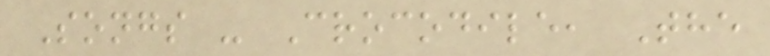Songs - Crocodile, The
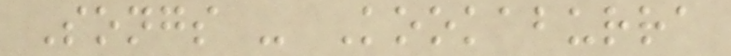Songs - Kookaburra
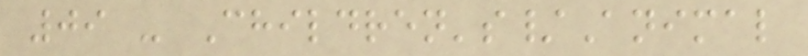09 - Children's/Animal
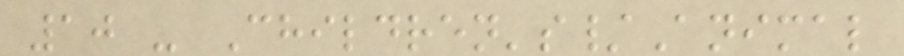10 - Children's/Animal
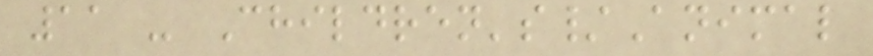11 - Children's/Animal
